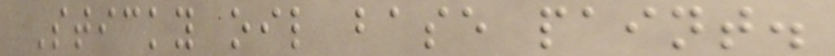Sticky oil base paint.
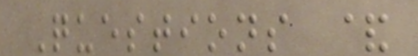Questions &
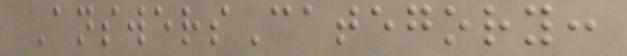AnswersCategory:
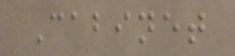Cabinet
